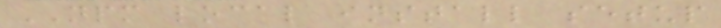NPM local install setup
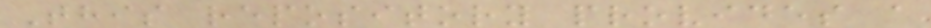This repository provides a
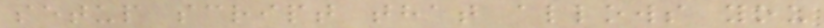setup script that allows you
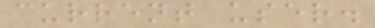current user.
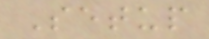Setup
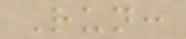Run:
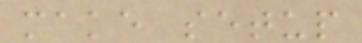make setup
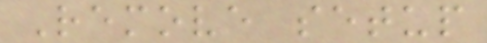Remove setup
